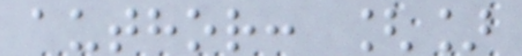author: []
